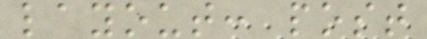layout: post
